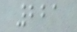221
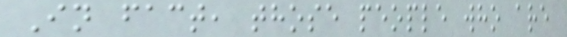In fact, those people who are
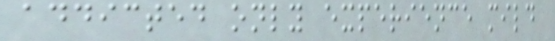addicted only experience mild
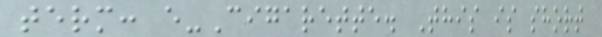term: e-Cigarette. This is short
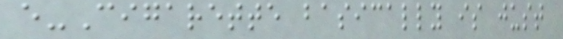e-Cigarette basically is just
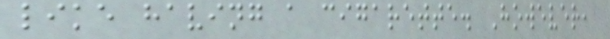like having a cigarette. However,
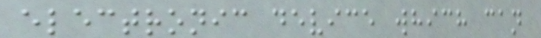electronic device which can
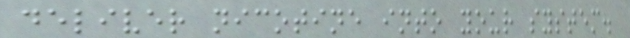deliver nicotine into your system.
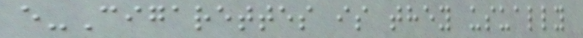e-Cigarettes is they usually
